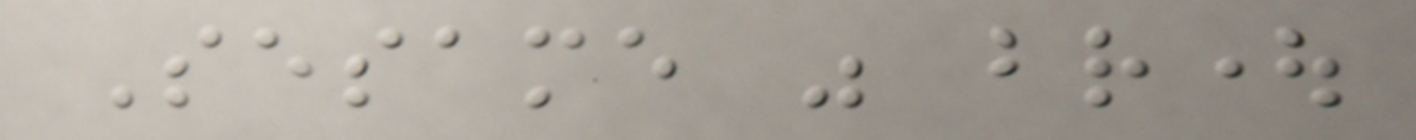Sesame was brought
